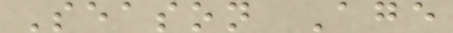Season Age
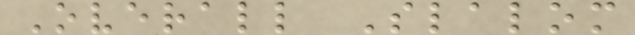Overall Slalom
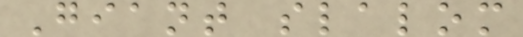Giant slalom
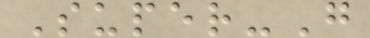Super-G
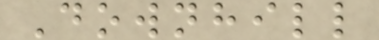Downhill
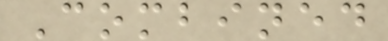Combined
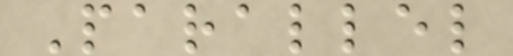Parallel
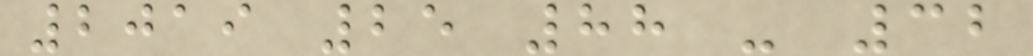2019 25 88 - 32
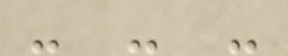- - -
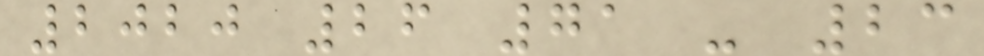2020 26 71 - 23
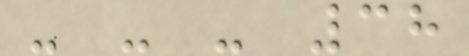- - - 38
